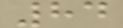84
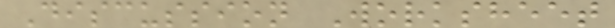Discussion Worksheet
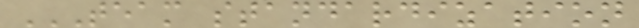TEAM STANDARDIZATION
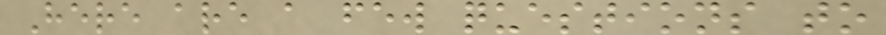Here are a few questions to
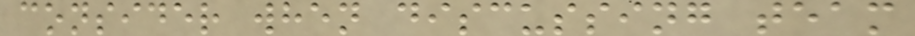consider when discussing team
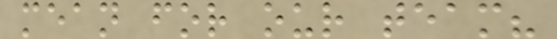mean for our team?
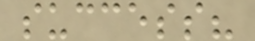success?
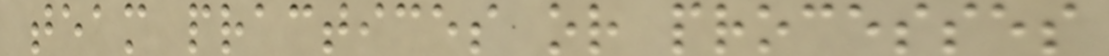team practices or processes
